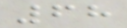68
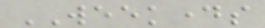WEEKDAYS
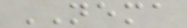NEMA
